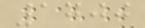1700
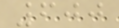600
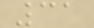31
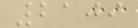2109
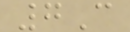7C
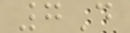7D
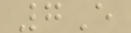7E
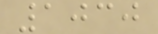1030
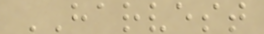HARVEST
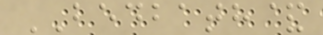BEDBATH&
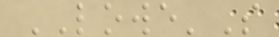LOWE'S
